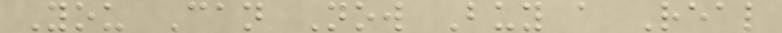You Can Now Buy a Real
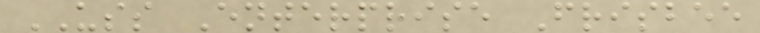USS Enterprise Frisbee
